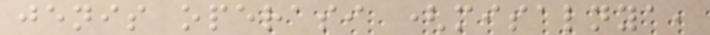jenis operasi (misalnya,
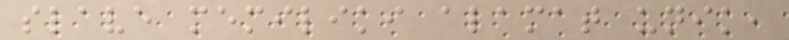slave memiliki alamat unik,
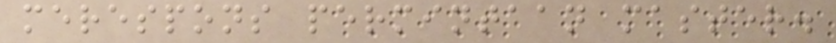merespons permintaan master.
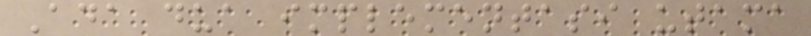Ada dua implementasi utama
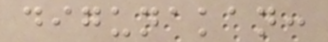digunakan:
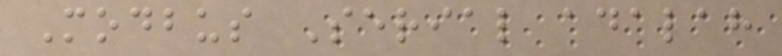Modbus Serial adalah
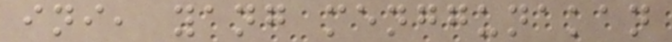ini, yang menggunakan
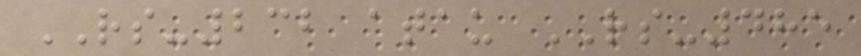RS-232 atau RS-485
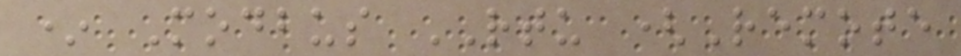* Modbus RTU (Remote
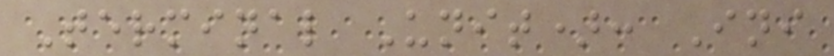Terminal Unit): Ini
